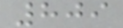809
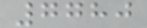7780
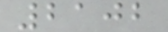2102
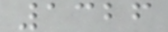1326
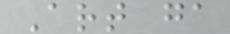Art ga
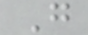G
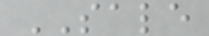SALE
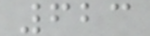623
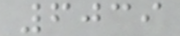6039
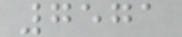7571
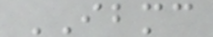IBMC
